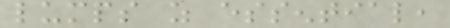lumps as essential,
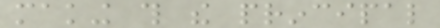making this the principal
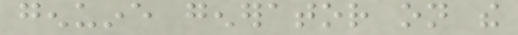genuine generator on the
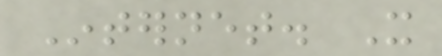Internet. It
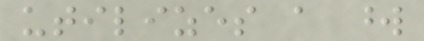utilizes a word
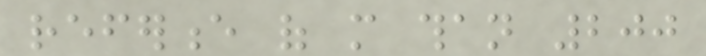reference of more than 200
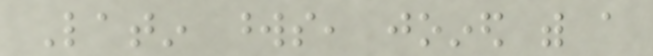Latin words, joined with a
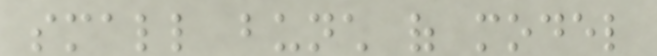small bunch of model
